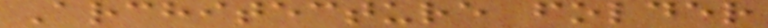Architecture folder
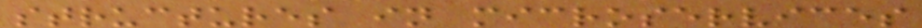structures in microservices
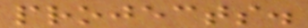projects.
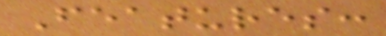Features:
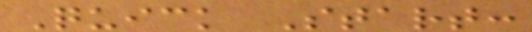Quick Start:
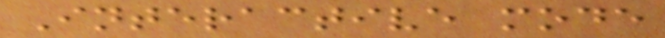Interactive mode
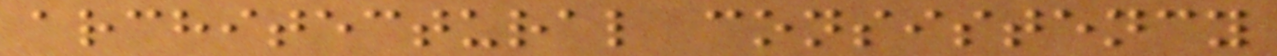architectural consistency
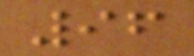96
